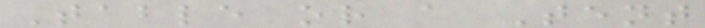Table or a Tent
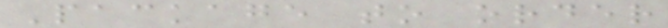Package to order
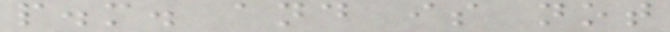p.m. and is not
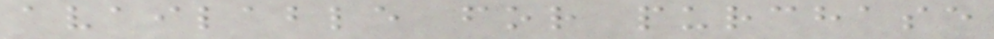available for purchase
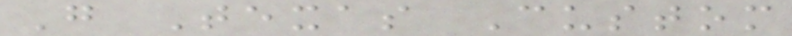G Texas Custom
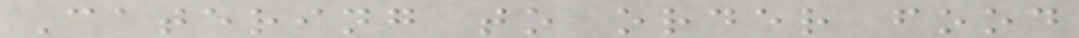Catering to order food
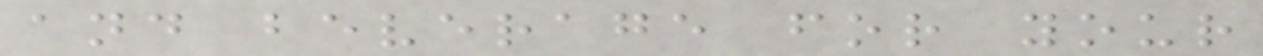and beverage for your
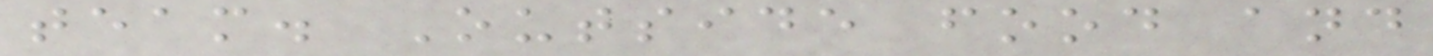team. Outside food and
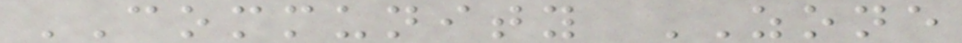COMMUNITY ZONE
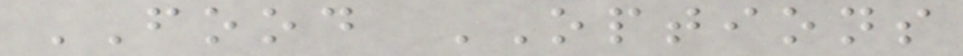FOOD OPTIONS
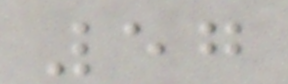57
